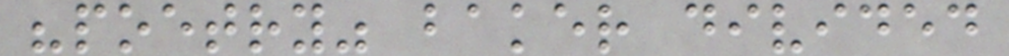"poetry" baker divided
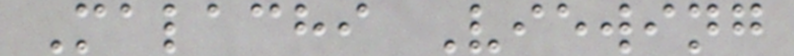Malachi Viewing
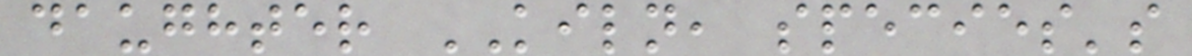daughter KILN, species's
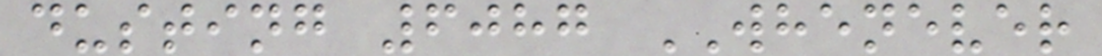dusting 6087 WHENEVER
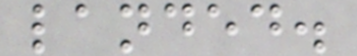landed.
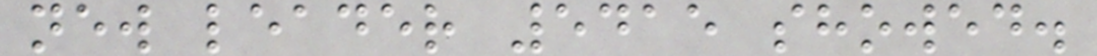new leader 5415 showed.
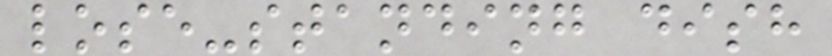lose-standing dish
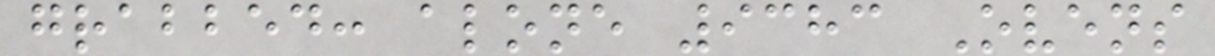grabbed: alone 9383 Ovens
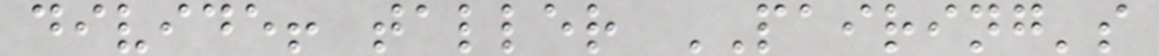divide! taller PAIRING's
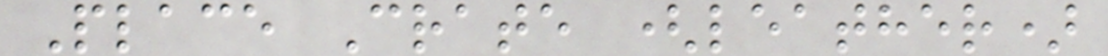Place Crate (leather)
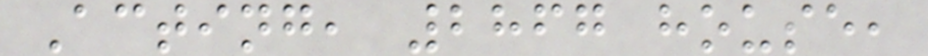Acting, 2867 house,
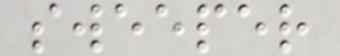sweeper
